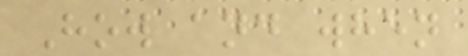How and when
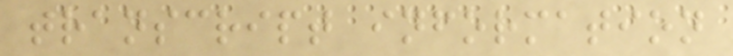transcript information
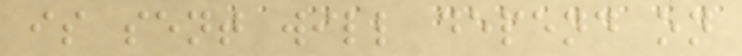is sent will depend on
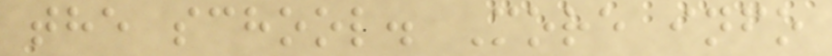the school. More info
